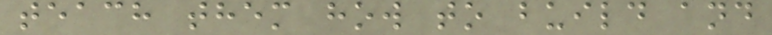teach them how to build and
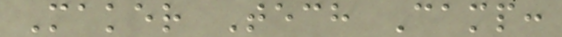Maker Tech Camp:
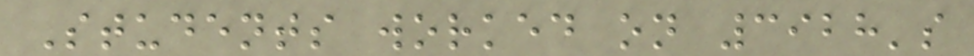Students worked on 3928's
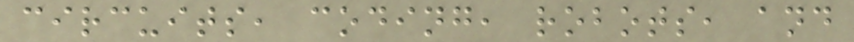circuits, coding, robots, and
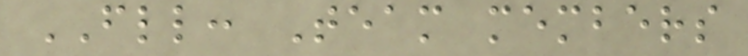FLL: Team members
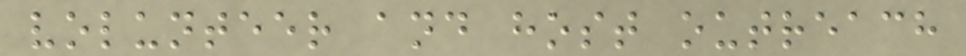volunteer and host outreach
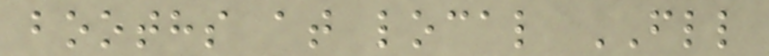booths at local FLL
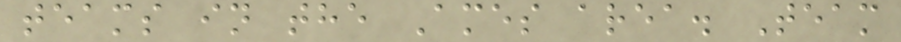teams in the Ames area. Team
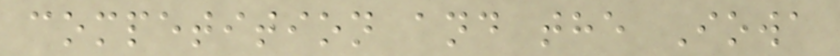competition and the Iowa
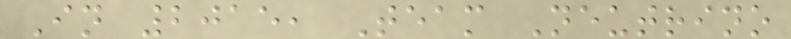In 2015, Team Neutrino
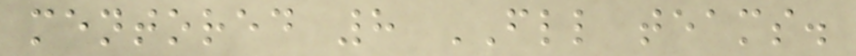mentored 8 FLL teams.
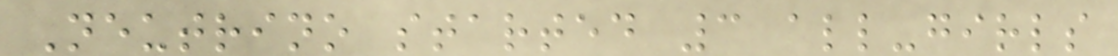Neutrino started 3 all-girls
